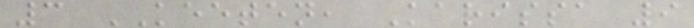3 KEETEN, Karissa 9
